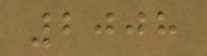2008
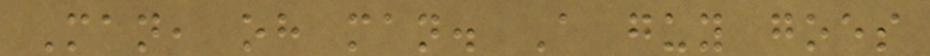Man, oh man. A guy goes
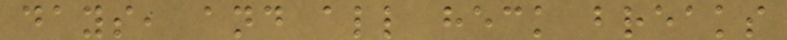days, and all heck breaks
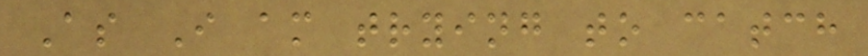As I am trying to catch
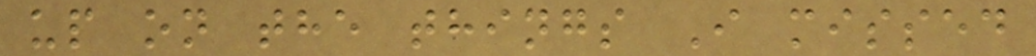up on the things I missed
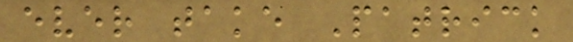ever take Patrick
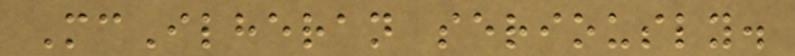McIlheran seriously.
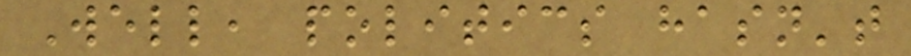Well, politics hasn't
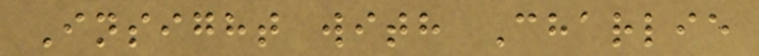Insight with Charlie
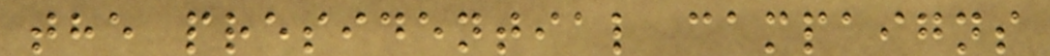the presidential campaigns
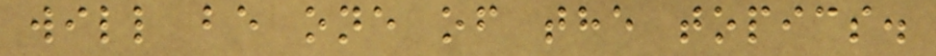will be one of the topics.
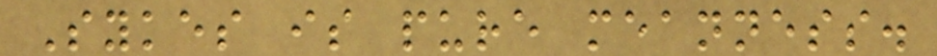Sykes is pure meanness.
